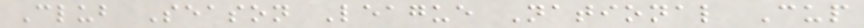Club Season League National Cup
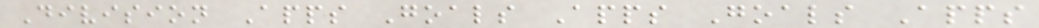Division Apps Goals Apps Goals Apps
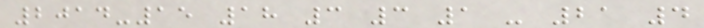2014-15 18 3 3 1 - 21 4
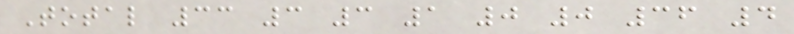Total 33 3 3 1 0 0 36 4
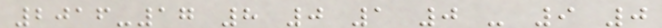2016-17 8 0 1 0 - 9 0
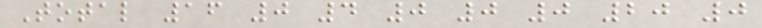Total 16 0 4 0 0 0 20 0
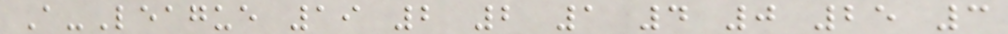A-League 19 2 2 1 4 0 25 3
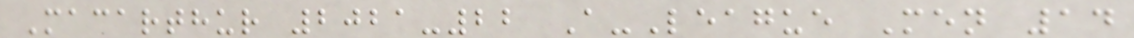Macarthur 2021-22 A-League Men 14
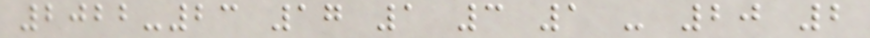2022-23 17 1 3 1 - 20 2
